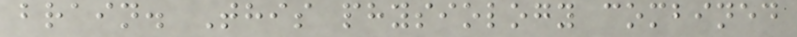brain. This physiology combined
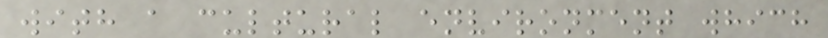with a cultural environment which
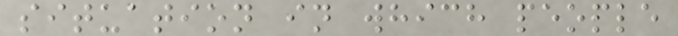situation in which people
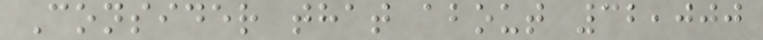Consider that about 32,000
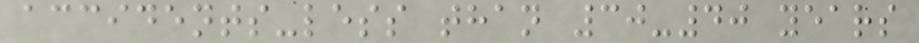accidents-less than 30-40 years
